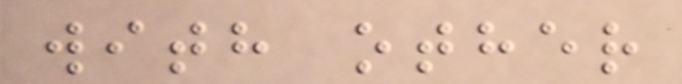with other
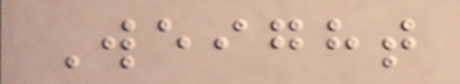Weight
